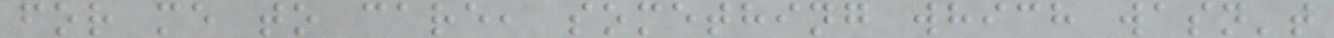for me to care, something which wasn't
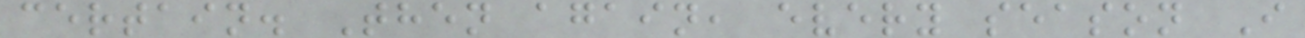certain. Then again, every season I
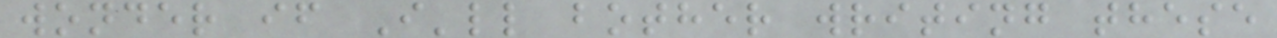wonder if I'll bother writing these
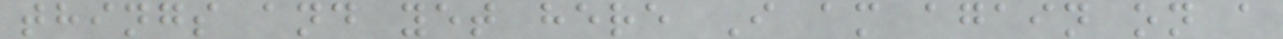things and yet here I am again on a
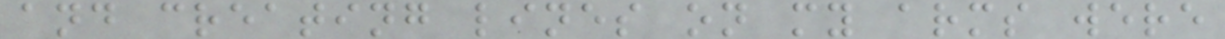and creating lines on my arms were
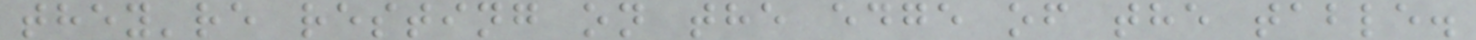they're resting on the edge of the table.
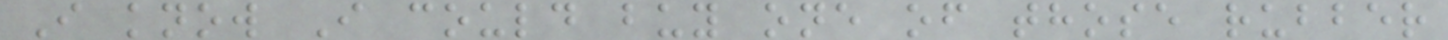I know I could buy one of those rubber
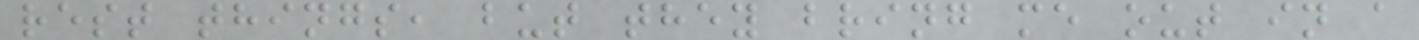rest things, but they bring me out in a
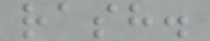rash.
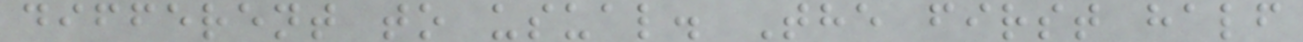different to usual. The first half
